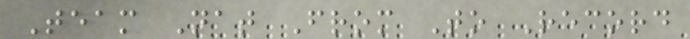Team Nat From To Record
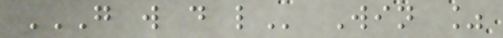G W D L Win %
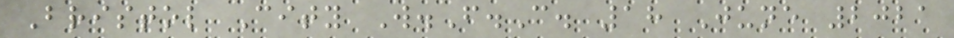Bristol City W.F.C. 18 June 2021
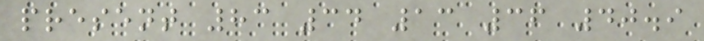present 83 34 13 36 40.9
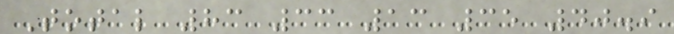Total 83 33 13 35 40.9
